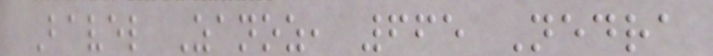Bavel Zanoz, 665 Nedra
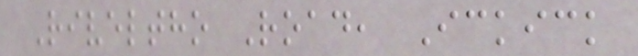Riveltho Road, Ickick
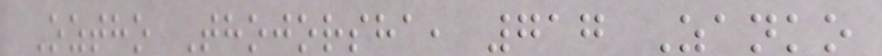Oztho Thojorsha, 717 Zanko
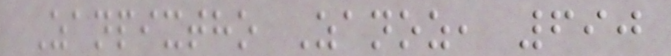Zanpixtho Zanoz, 690
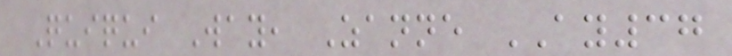Quiqui Way, Zanne AY37
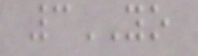3YO
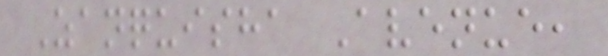Zanquisha Avenue,
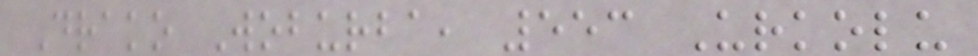Drako Woburba, 553 Urkolu
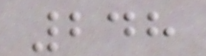248
